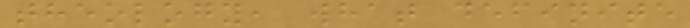theology, what definite
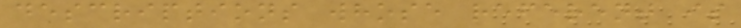descriptions whose referent is
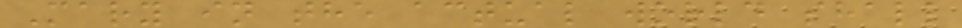Mary in the actual world shall
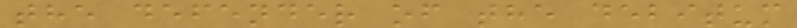the defender of the debitum
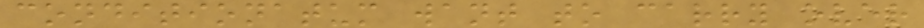conditionatum want to carry over
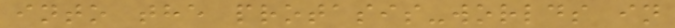into the protasis-worlds in
